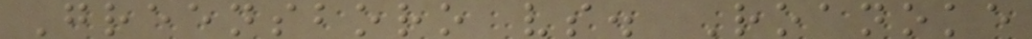Greensboro vs. Roanoke
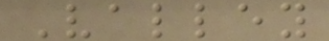Valley
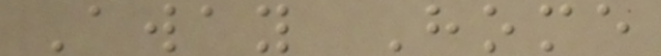Away Home
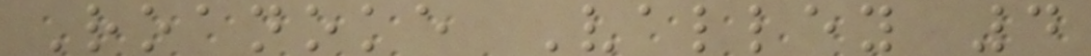Roanoke Valley 4
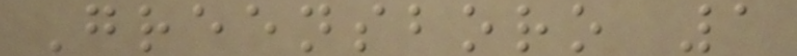Greensboro 1
